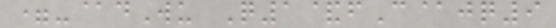=-@dWu Q1&fC@jq9
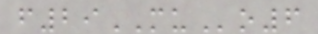f29MUo6
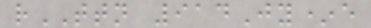rTTN 914Jy*e
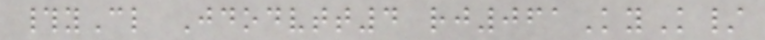#yCl Jdodvtt4 rj061KyK/
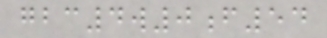gbc4w0f54
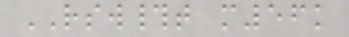RSW#t m56k
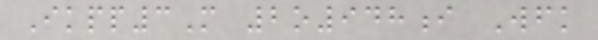Ikpp3M 2o948i Wfk
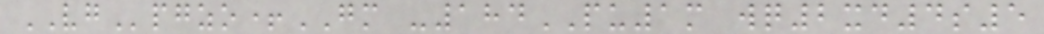VGpgzo+GM -184PU1m wq2xd4s5
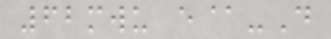62mwu e@-D
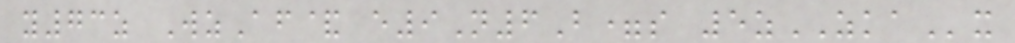y73z WzAf& e9N6B=s 5zZKAx
